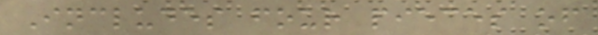Includes four pieces of
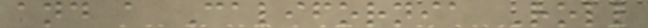and a California Roll
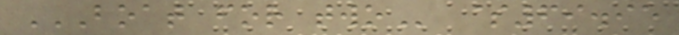BOAT FOR TWO $69.95
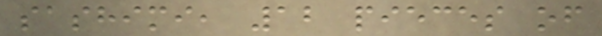sashimi, 12 pieces of
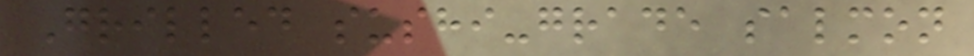Grilled sushi-grade salmon
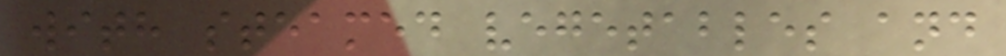with steamed vegetables and
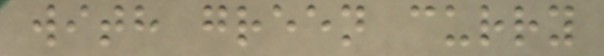with green curry
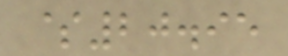$20.95
